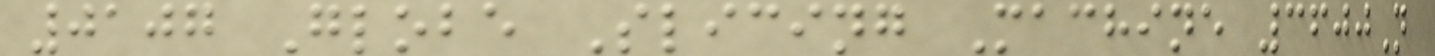0107 Globe Slicing Machine 3600N
